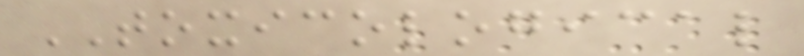TOXICOLOGICAL
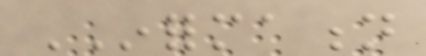INFORMATION
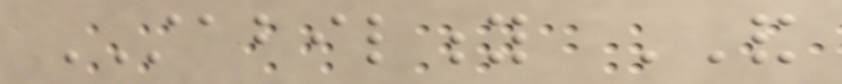STABILITY AND
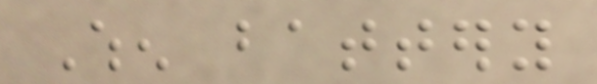When battery
